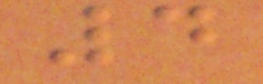4
